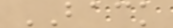BACK
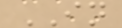IN
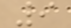9
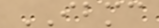IBMC
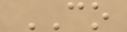CO
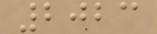2023
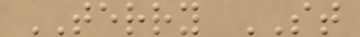TERRY ST
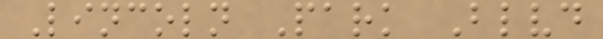Lincoln Park Blvd
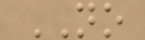NO
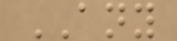ANY
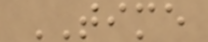TIME
